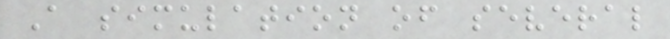A simulation of several
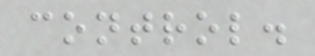control.
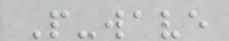P-wave
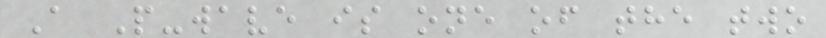A P-wave is one of the two
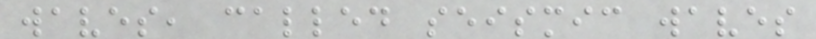waves, called seismic waves
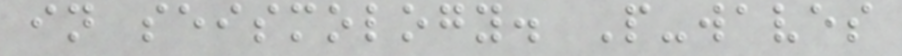in seismology. P-waves
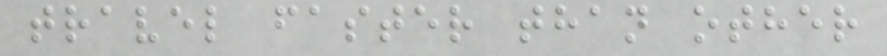travel faster than other
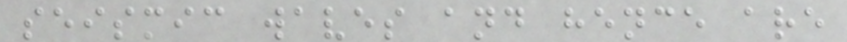seismic waves and hence are
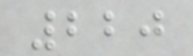220
